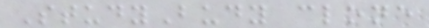StudyBudy clone
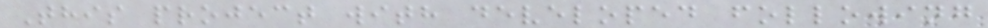This project with developed following
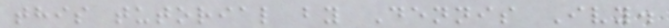this tutorial by Dennis Ivy.
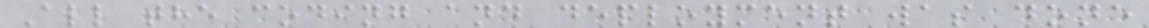All the coding and deployment was done
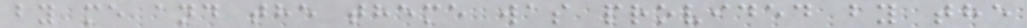by me and the theme was provided by the
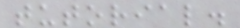tutorial.
